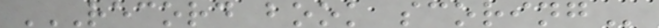RECORD BOOK SCORING
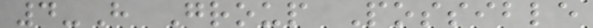4-H Group Possible
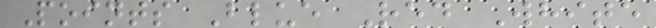Points Blue Red White
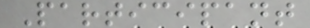Participant
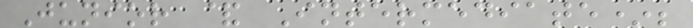Junior & Intermediate*;
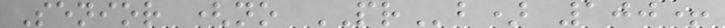Senior (no PRb) 100+
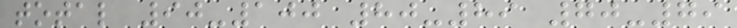total 90-100 80-89 70-79
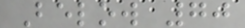Below 70
